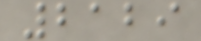2129
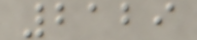2129
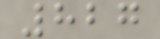827
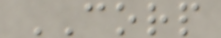CORP
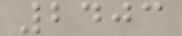2403
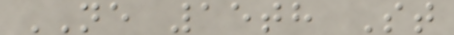NE 15th St
